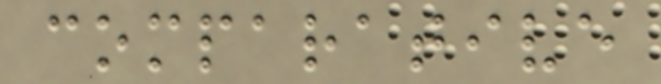comparative
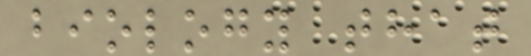biology that
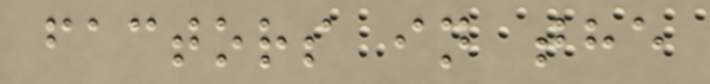factors in the
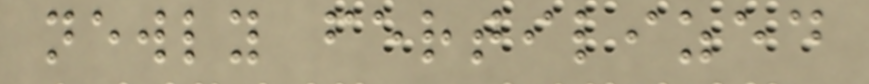newly fertilized
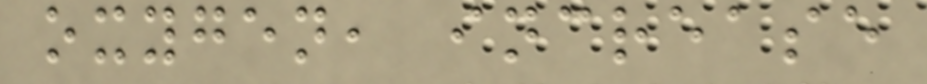oxygen, increase
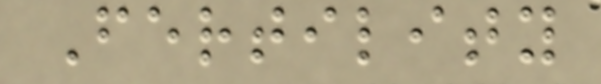Fertility
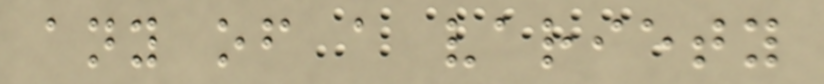any of a variety
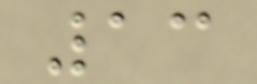13
